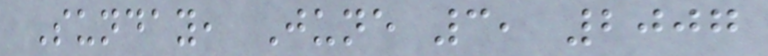Sunday, June 3, 2007
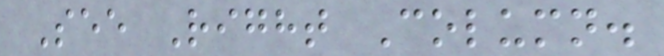See Right Column.
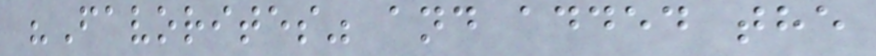"Favorites" and added the
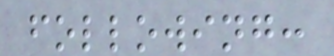following:
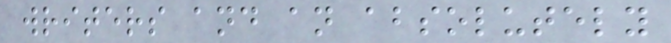writers and an absolutely
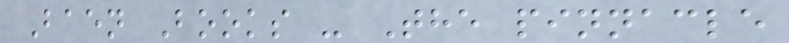Baen Books - The pinnacle
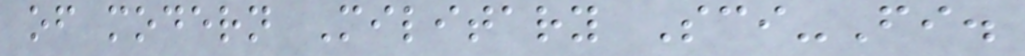of modern Military Sci-Fi.
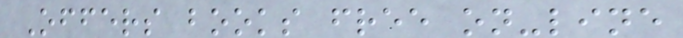Offers books free on-line
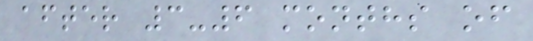after 3-6 months of
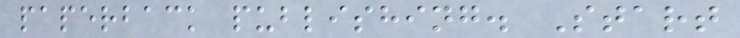paperback publishing. Start
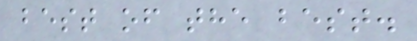best of the best.
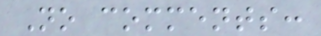No comments:
